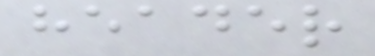header
